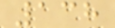138
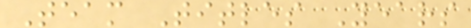Team Titles Years
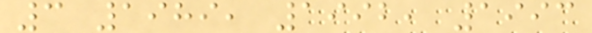3 1989, 1992, 1993
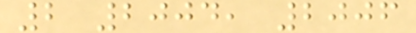2 2004, 2006
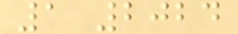1 2024
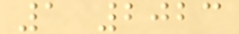1 2023
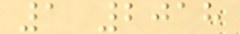1 2018
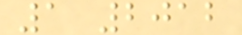1 2012
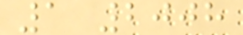1 2008
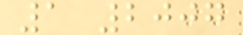1 2007
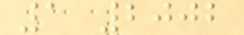1 2002
